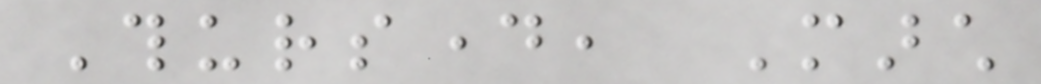Thursday, March
